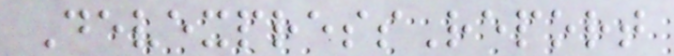DevexpressReport
